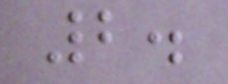2.
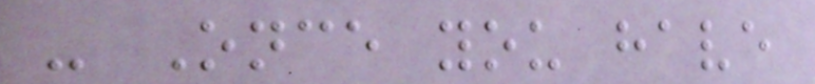- Once you have
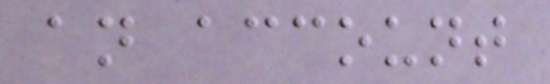an account
